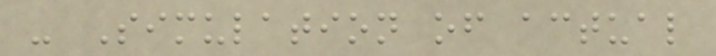- Simulation of actual
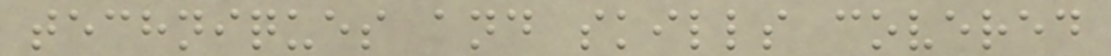techniques and skills covered
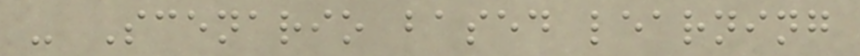- Scenario based learning
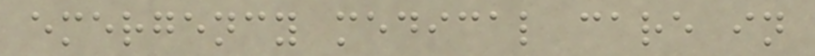emergency medical care in
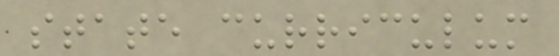state curriculum
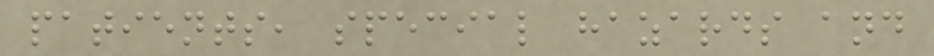patients, special hazards and
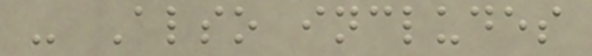- Also includes
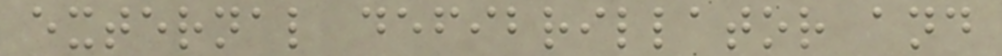external defibrillator and
